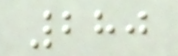280
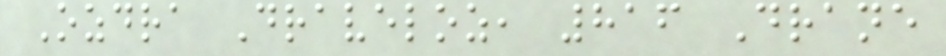Ozdra Draveloz, 816 Drane
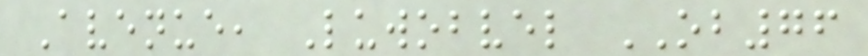Avenue, Luwobvel OB76
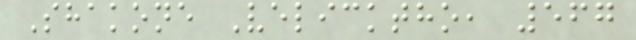Shakone Velicktho, 567
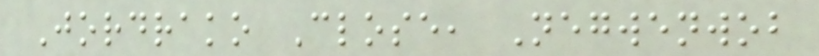Jordrako Close, Negwenwob
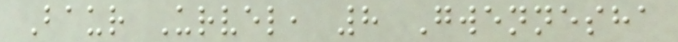Baur Urvel, 8 Gwennesha
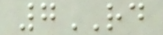7RD
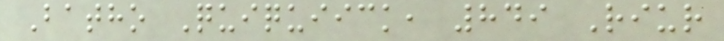Batho Quiquiick, 849 Riur
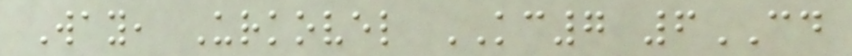Way, Urkovel KC7 6CD
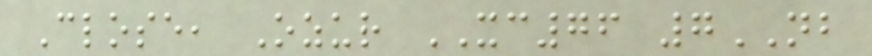Close, Ozur XC76 7NB
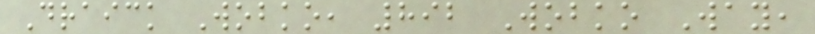Draick Wobko, 892 Wobko Way,
